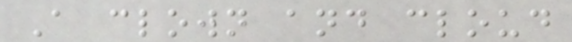A clown and cloud
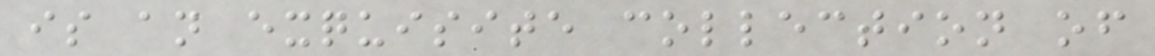is an exquisite collection of
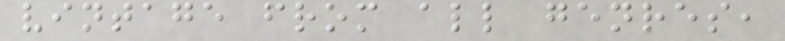vintage from all genres,
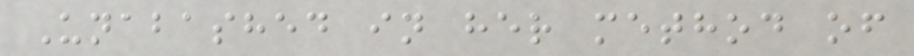Unabashed in her method of
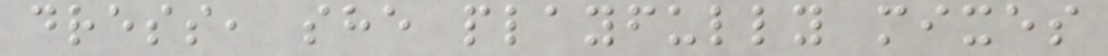dress, she playfully mixes
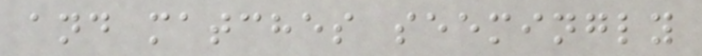and matches seemingly
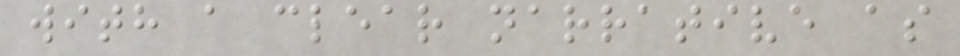with a clear narrative as
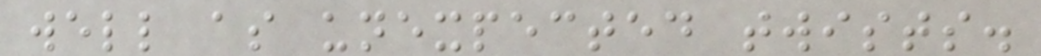well as unexpected twists.
